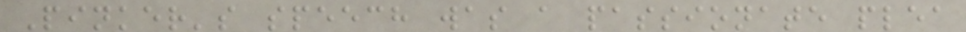Pinker's speech was a passionate plea
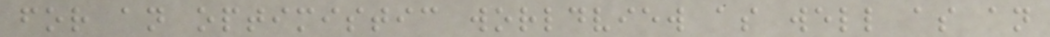for an optimistic worldview as well as an
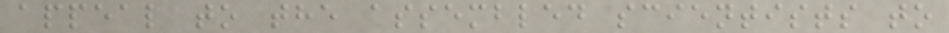appeal to the assembled scientists to
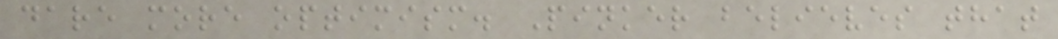dare more optimism. Pinker believes that
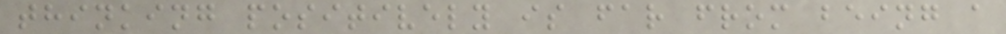thinking positively is far from being a
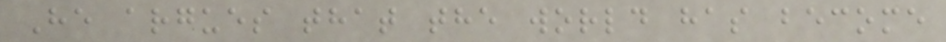He argues that the world has become
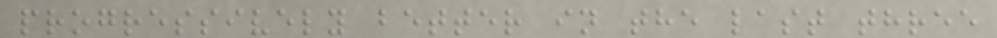progressively better in the last three
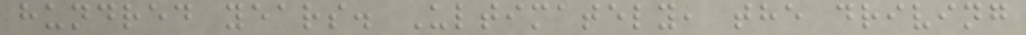hundred years. Ultimately, the driving
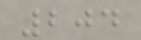204
